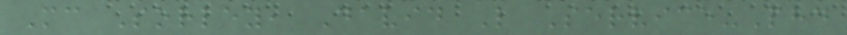Mc Sorley, David L Service-Phd
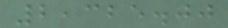2,325.00
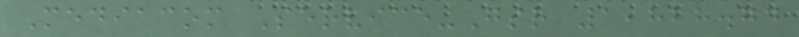Mediacom Service-Gsr 1,828.74
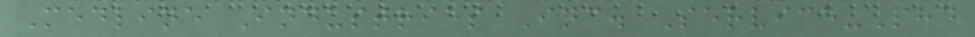Medline Industries Inc. Service-Phd
